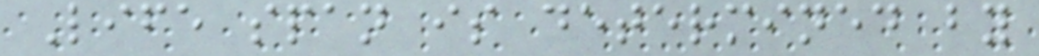Life span is determined by
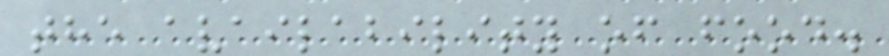the availability of food.
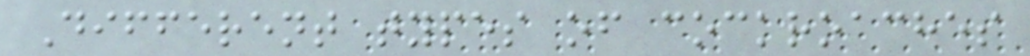Different types of cockroaches
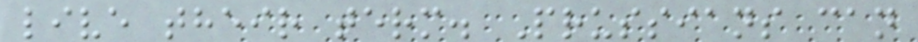live their term. Prussians can
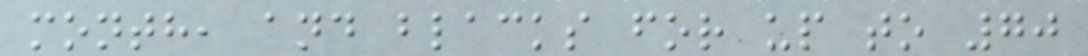month, and blacks for up to 70
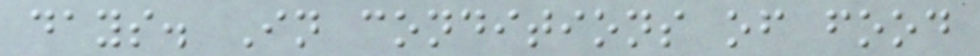days. In conditions of food
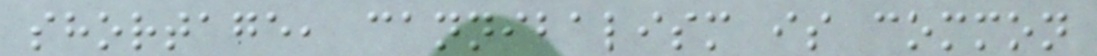shortage, cannibalism is common
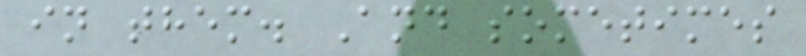in them. And sometimes
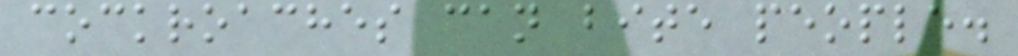cockroaches can bite people.
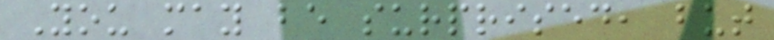You may be surprised, but
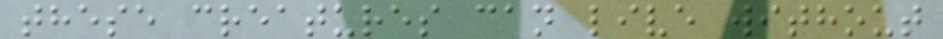these creatures can live without
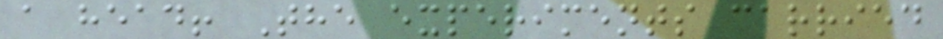a head! The experiments carried
